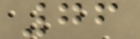76
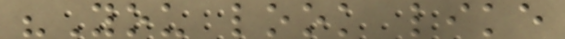"You look like
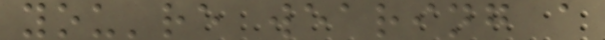you're wearing a
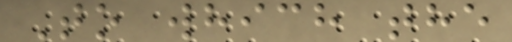To which the
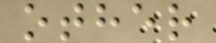other
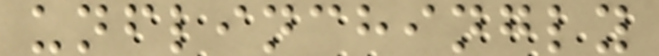unflinchingly
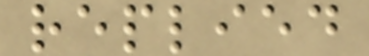replied
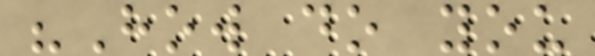"How do you
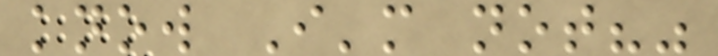know I'm not?"
